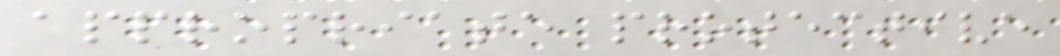appropriate protective
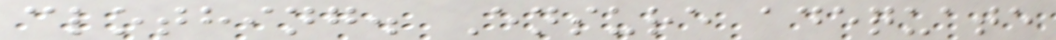clothing. Ensure adequate
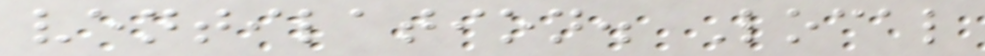ventilation. Local
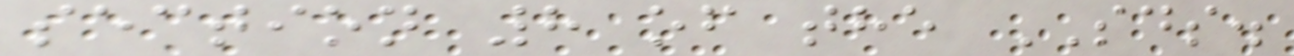section 8 of the SDS.
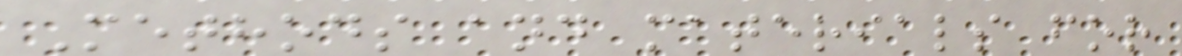Methods and materials for
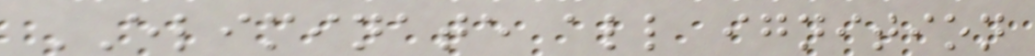ELIMINATE all ignition
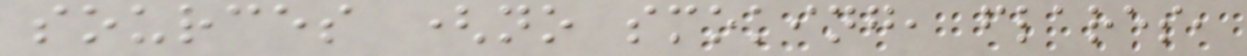sources (no smoking, flares,
